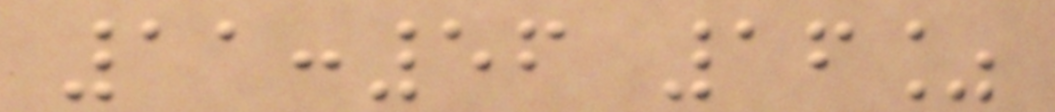11:56 16%
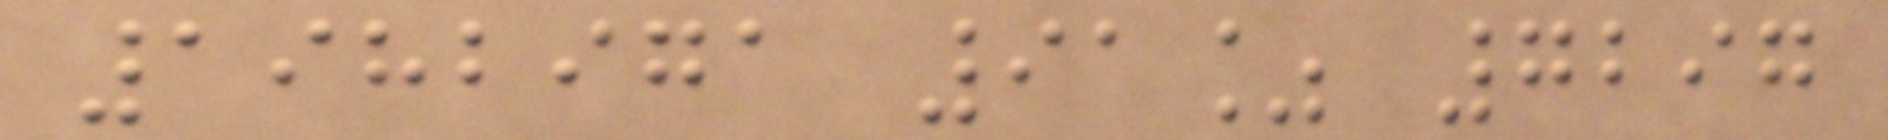1982971 91% 7297
